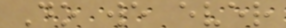Do we ever
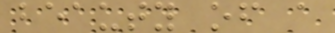beauty of a
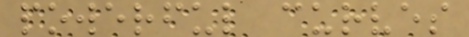powerful curves
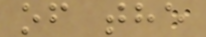of the
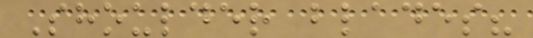Shoulder blades?
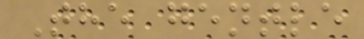The gentle
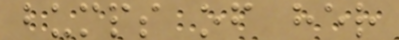bumps of her
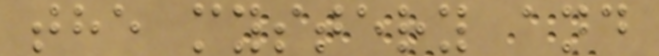the mystery and
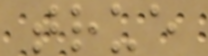true
